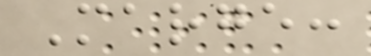Marge:
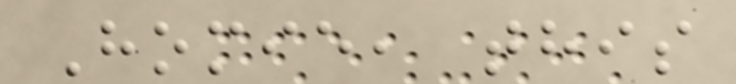Homie, this
